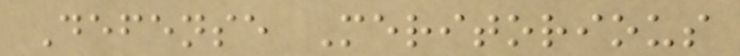Defense Meritorious
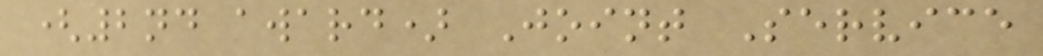(2nd award) Joint Service
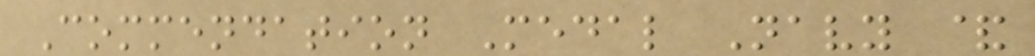Commendation Medal Navy &
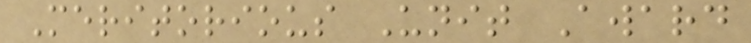Meritorious Unit Award
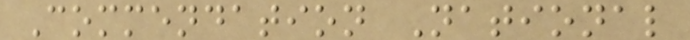Commendation National
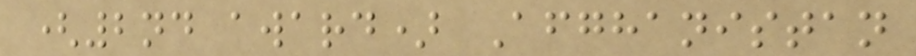(2nd award) Afghanistan
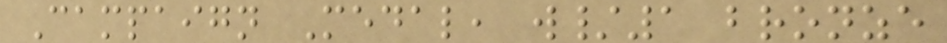Campaign Medal, w/1 bronze
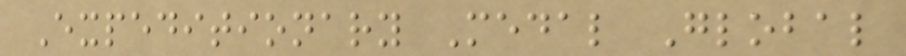Expeditionary Medal Global
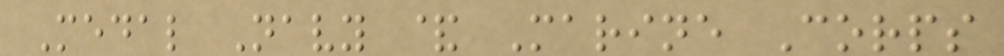Medal Navy & Marine Corps
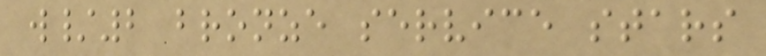w/2 bronze service stars
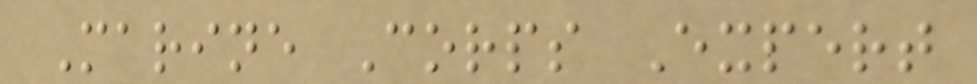Marine Corps Expert
